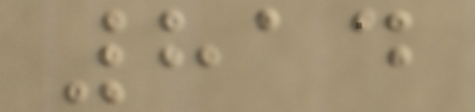814
